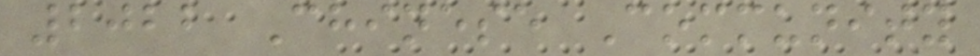2022 Chinese Community
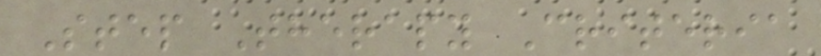Step Therapy Criteria
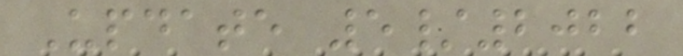Update 5/2022
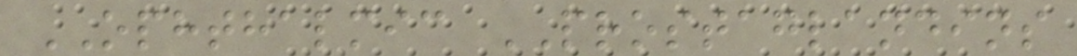OPHTHALMIC PROSTAGLANDINS
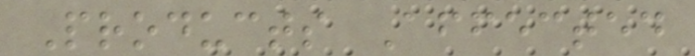Products Affected
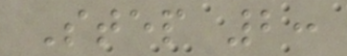Step 2:
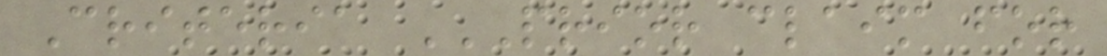Criteria PRIOR CLAIM FOR
